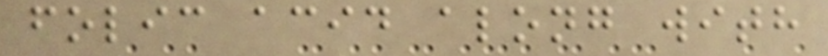folic acid along with
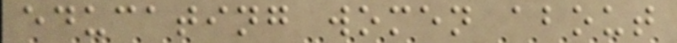educating women about
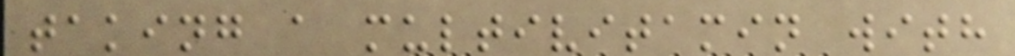taking a multivitamin with
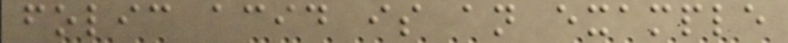folic acid is an example
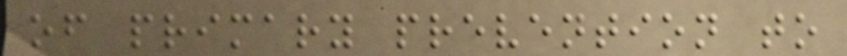of primary prevention to
